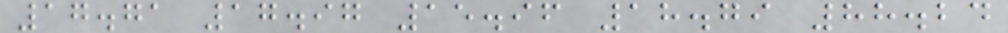17.71 17.97 15.96 18.79 88.24
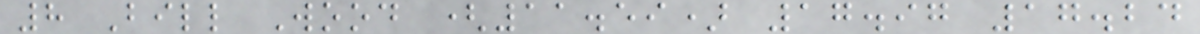8 Bill Wood (11.59) 17.97 17.24
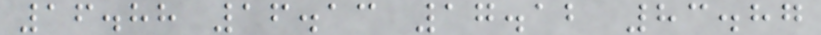16.88 16.13 17.12 83.87
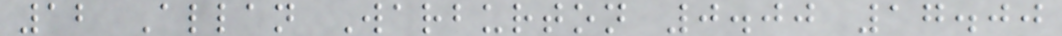12 Allan Warburton 0.00 17.00
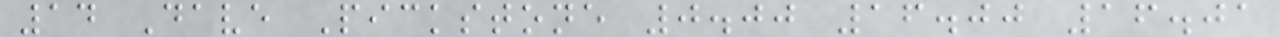14 Dave Pickstone 0.00 16.00 16.01
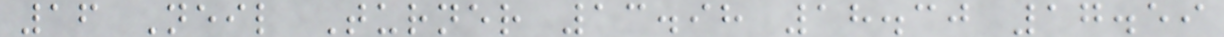16 Neil Turner 13.98 18.30 17.59
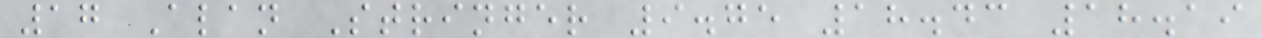17 Alan Stringer 9.75 18.43 18.19
